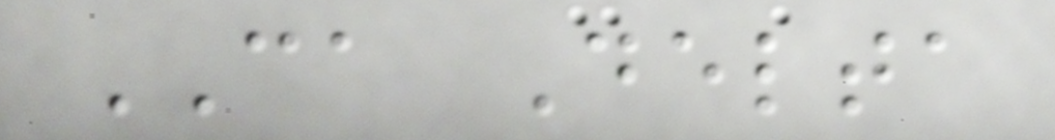CA Delta
